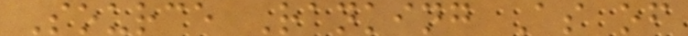Source Ranking As of
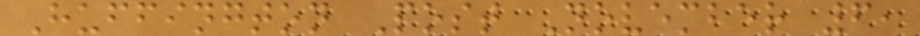Huffington Post November 6,
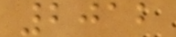2012
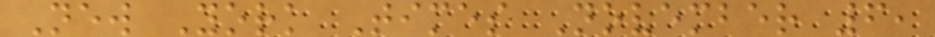New York Times November 6,
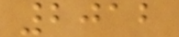2012
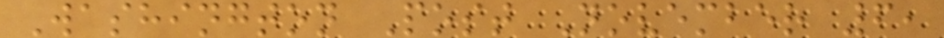Washington Post November 6,
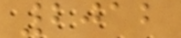2012
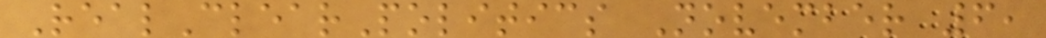RealClearPolitics November 6,
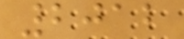2012
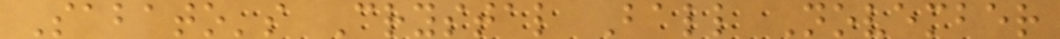Sabato's Crystal Ball November
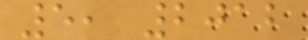5, 2012
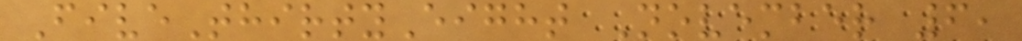FiveThirtyEight November 6,
